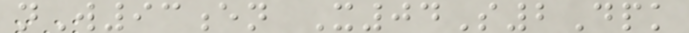nW93en X04S2Dpk
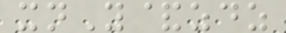xnY&zdz
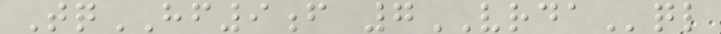TqHF9f 7VRDAql
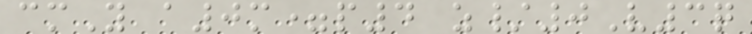cmY a0m=p4 z/0V3q
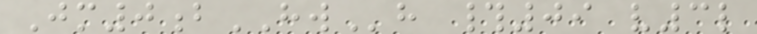Jm0bHWh #09 v3l
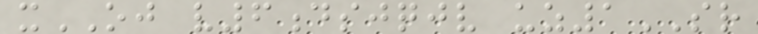xOJ v6dsjqjv uz1SR
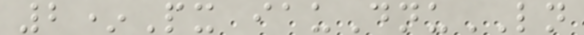2*Px iauDnuLN
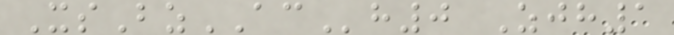XsBzACh0 Zjh1
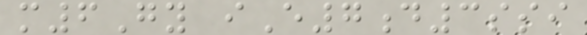m6Gy iE7d3ssi
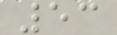53
